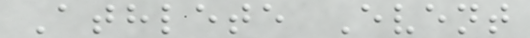Athlete Event
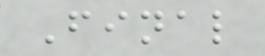Final
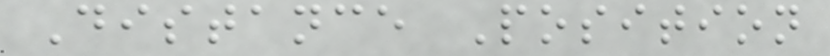Distance Position
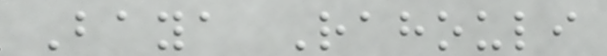Baya Rahouli
